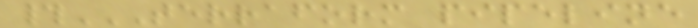#TERRAFORM PIPELINE
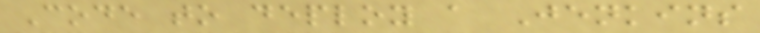Code to deploy a Jenkins
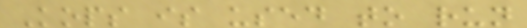Kops is used to run
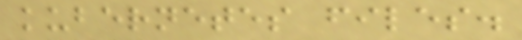kubernetes files.
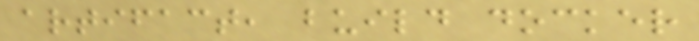artifact, build docker
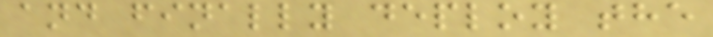and finally deploy the
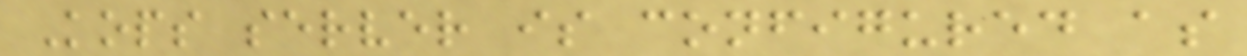Kops server is configured as
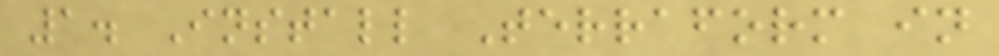1. Install Terraform in
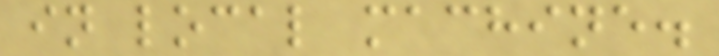in local machine.
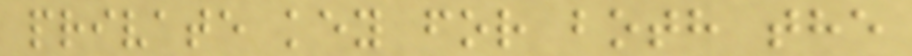private key for both the
